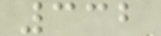332
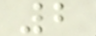2
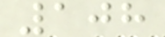108
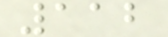112
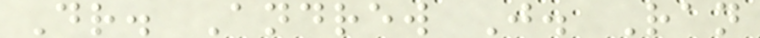Dr. Andrew J. Ran
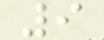9
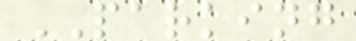PARKING
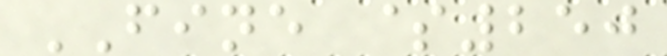FINE $250
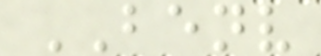BENV
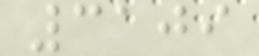3109
